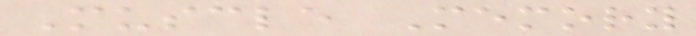Muscle Memory
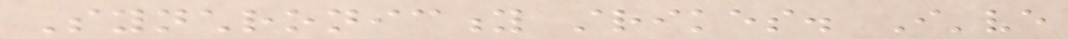Synchronicity strikes. I've
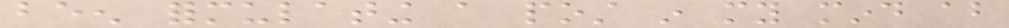been formulating a post in my mind about
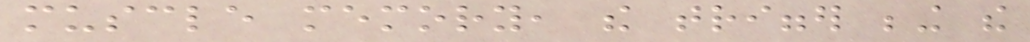muscle memory, the trigger being the
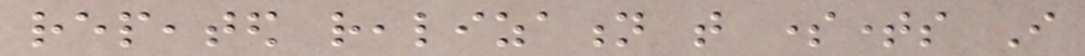repeated realization that sometimes I
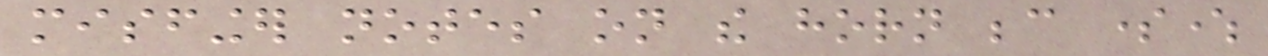misfinger notes on the horn because somewhere
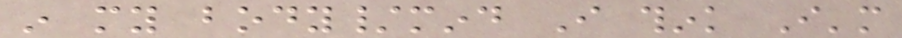in my body/mind I think I'm
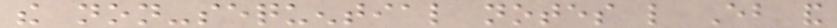the non-sequential notes like Eb and
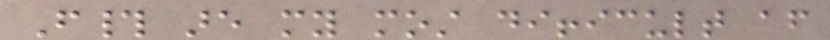F# are my most difficult after
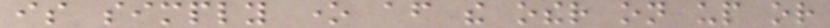is simply one after the other on up or
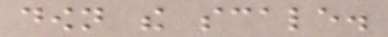down the scale.
